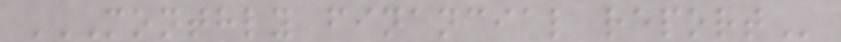MONTHLY FINANCIAL REPORT
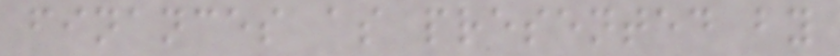finances as presented by
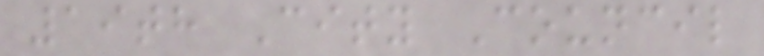19th City Council
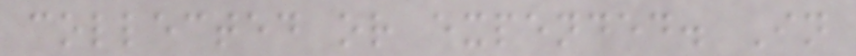collected or expended. In
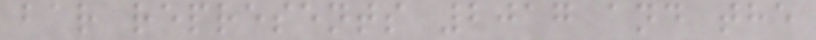bar represents 2017 and the
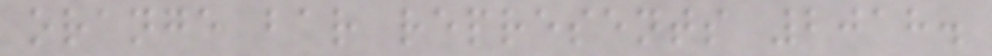orange bar represents 2018.
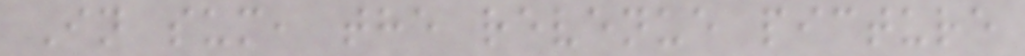In sum, the revenue picture
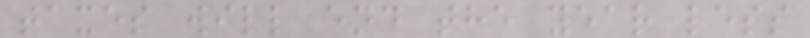taxes will end the year less
